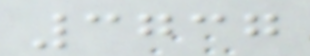3737
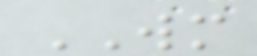WM
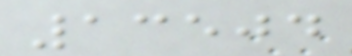13504
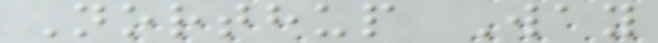Northup Way
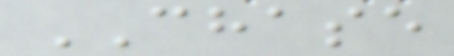CHASE
